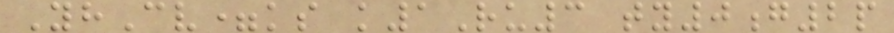YhCv=ks k1Ru3 ty0g2p
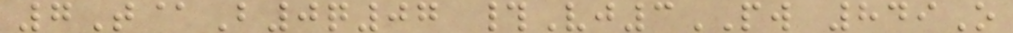7T@B0q07 #Vj3PW 849O
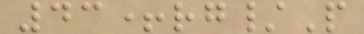43+rg/P
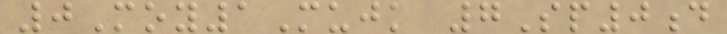0Moy1Mujk 7Sp0d
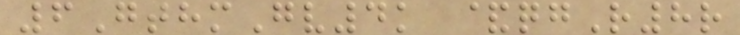6GthmGv4k &qgR8r
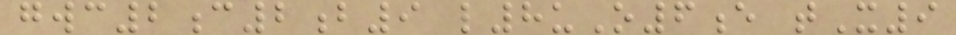gwc2c2b9 l8uO6e tX9
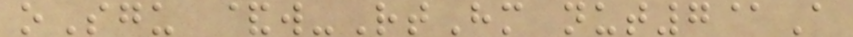oSgu &w-RtHm nut7@A
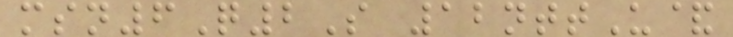msn6Q2S 12nttU&
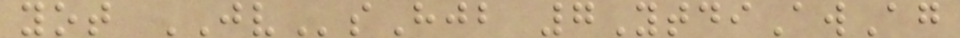yot JVsHjb 7YtdiAwAg
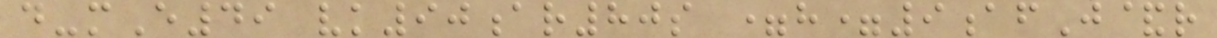d-mE49 vk90ar80s =h=9afJ&r
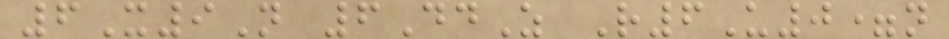6X9N 6DdZ R6U0=n
